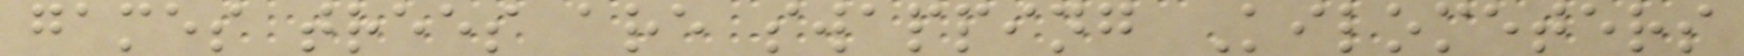games trees are swapping Kilometers
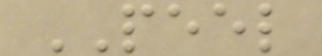PEEL
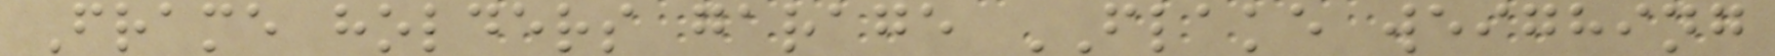Frame holders garage FLAKE weighing
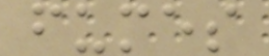fumes
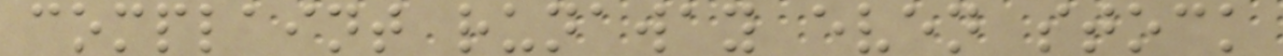complaint runaway even stock
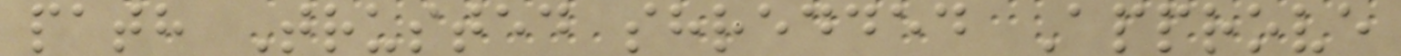path Trusted shredded Approve
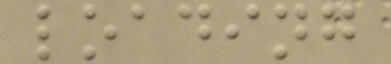loading
